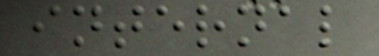internal
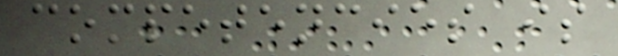competencies is
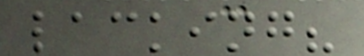lacking?
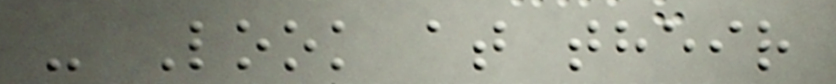- Look at their
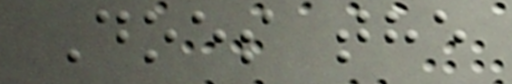Does the
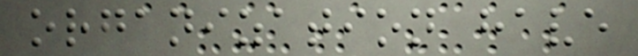organization have
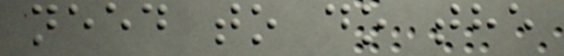need to do the
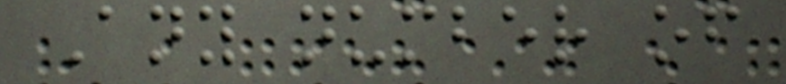Any number of
